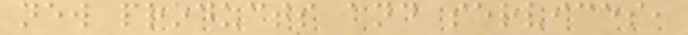new products and services,
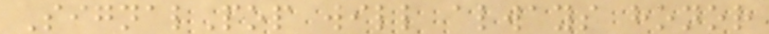SignalPop will always honor
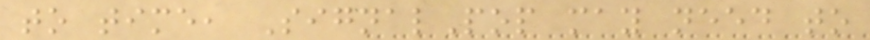to time, SignalPop may need to
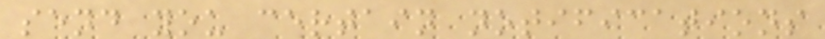send you certain notifications
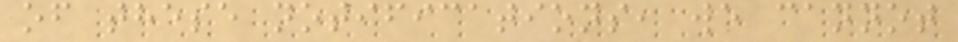of these notifications, we cannot
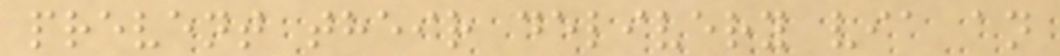prevent their delivery via an
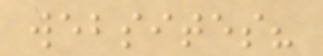websites?
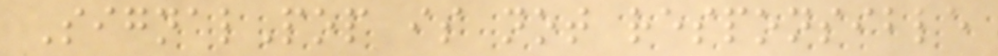SignalPop is not responsible
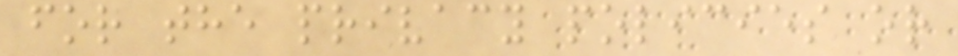for the privacy policies or
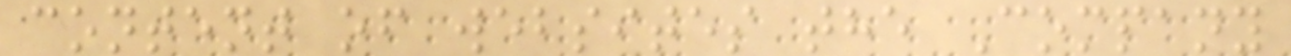content of websites the Company
